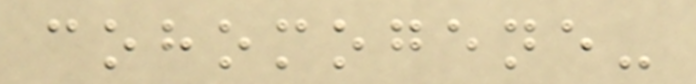cohomogene-
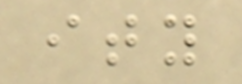ity
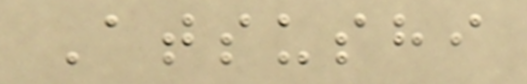Atsushi
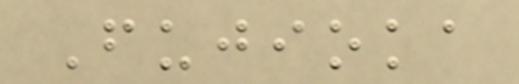Fujioka
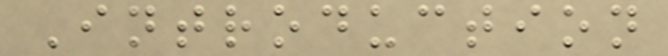Introduction
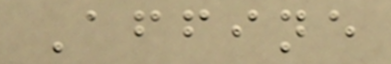Affine
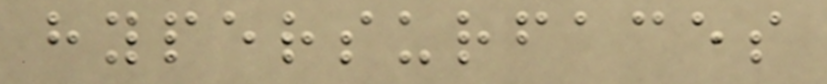hypersurfaces
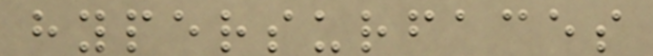hypersurfaces
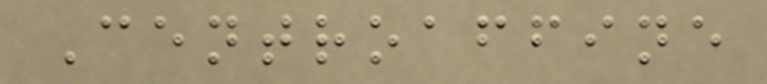Centroaffine
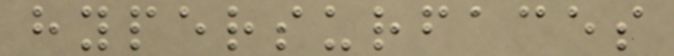hypersurfaces
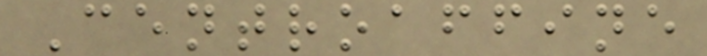Centroaffine
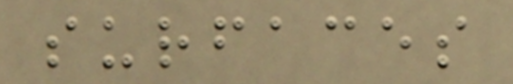surfaces
